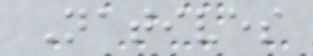Natives
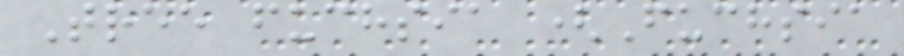Tree fuchsia (Fuchsia
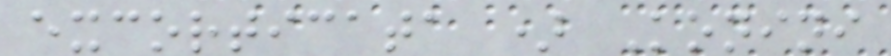excorticata ) Konini
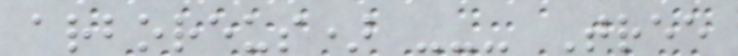arboreus) --- Tree
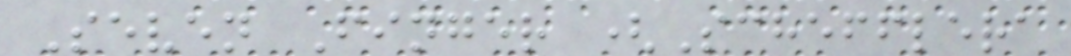Seven Finger (Schefflera
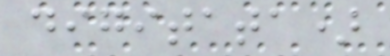digitata)
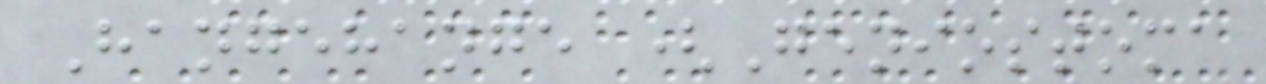Hangehange (Geniostoma
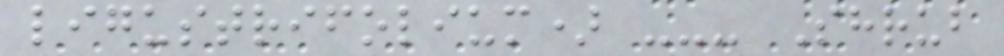ligustrifolium) --- Shrub
